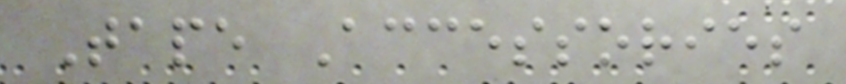Tape Accessories
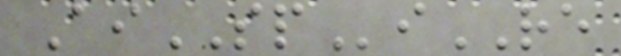AiSPiRE
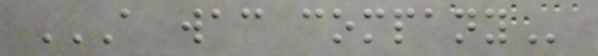A WAC COMPANY
